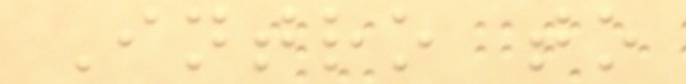Intro to
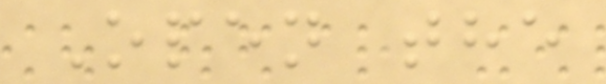Open the
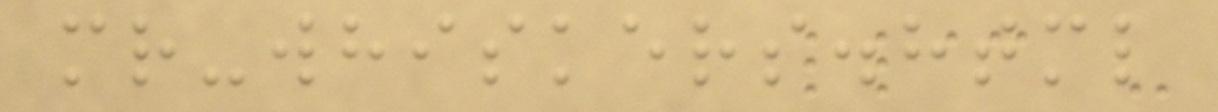mr-whiskers.html
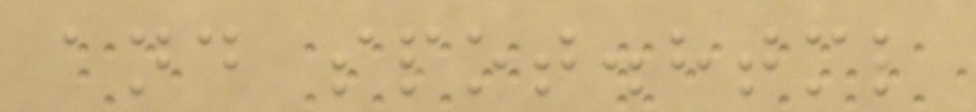and spot.html
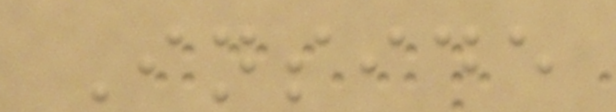Inside
